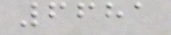6681
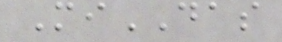MiDAS
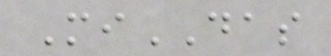MiDAS
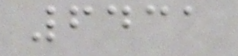6431
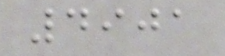4901
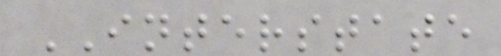INTERSTATE
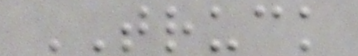TRUCK
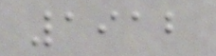1912
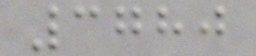3780
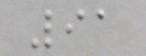91
